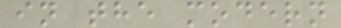in the modern
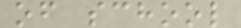of school
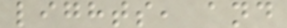lights, and
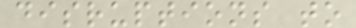disruptions to
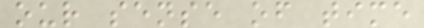our sense of time
